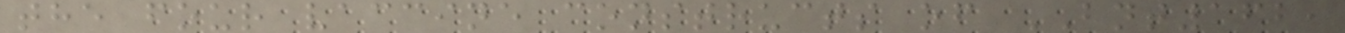the four vaccine constructs of BNT162,
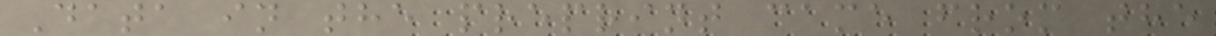Data in the preprint came from the
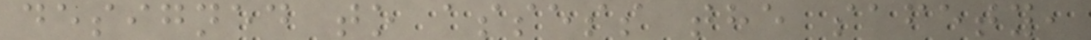designed to assess the safety,
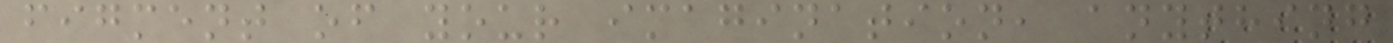figment of your imagination, anything
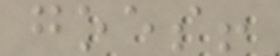goes!
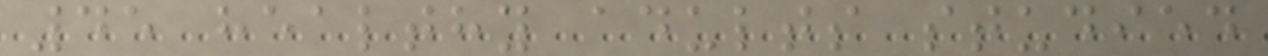45 healthy adults studied
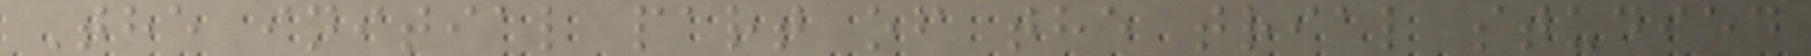The initial part of the trial studied
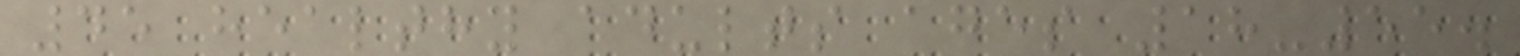45 healthy adults ages 18-55.
